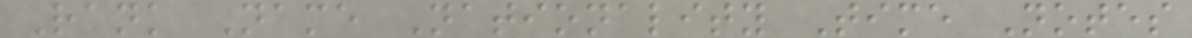Rank Name Nationality Time Notes
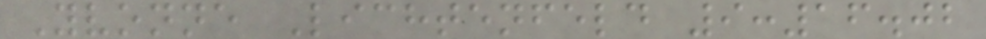Yvonne Lichtenfeld 9:16.02
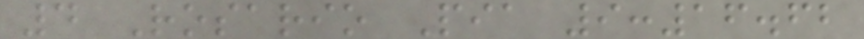4 Rosario Pia 9:16.62
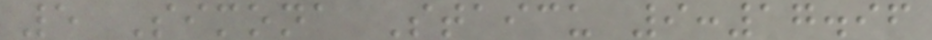5 Simona Staicu 9:17.96
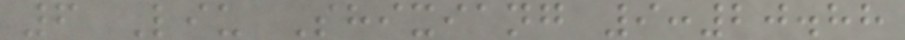6 Liu Shixiang 9:20.88
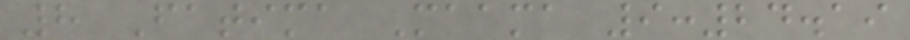8 Fatima Maama 9:24.19
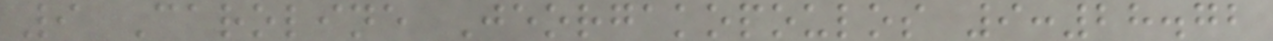9 Caroline Jeorgakopoulos 9:28.72
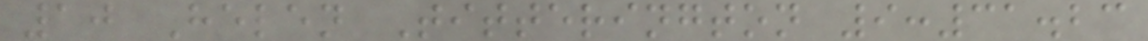10 Helen Titterington 9:31.23
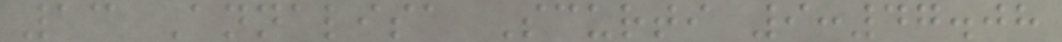13 Annalisa Scurti 9:47.08
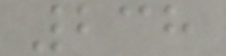238
